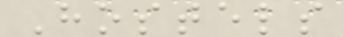Hostels
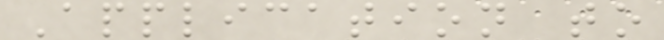Application to
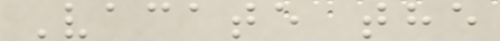Vacate the
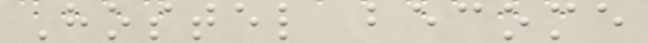Hostel become
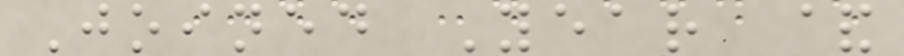Joined Year &
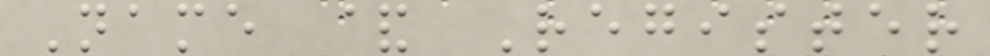Name & Register
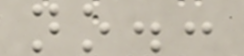no.:
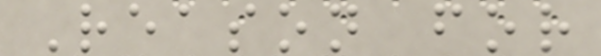Reason for
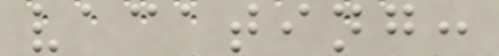vacating:
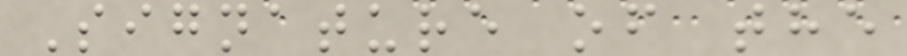Signature of the
